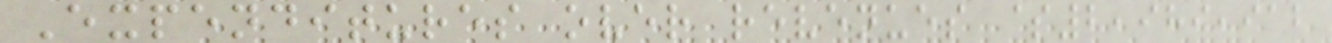Expenditures over revenues $2,989,912
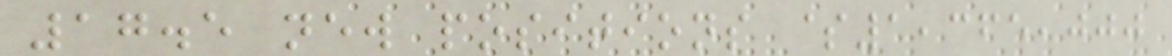17.5 new positions $1,365,000
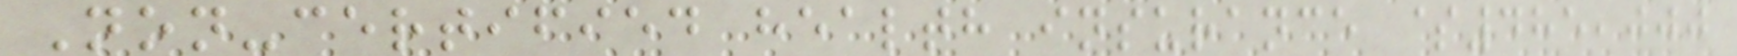Non-certified health insurance $485,000
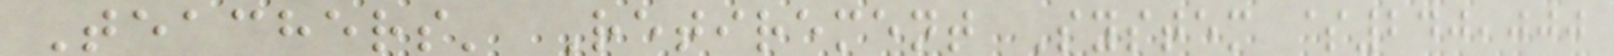Teachers' Retirement System $240,000
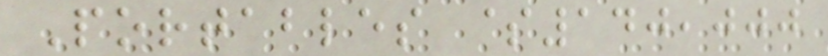Portables $140,000
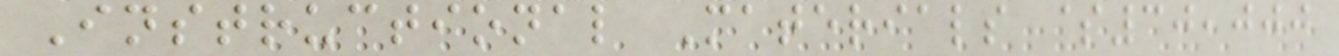Instructional Materials $30,000
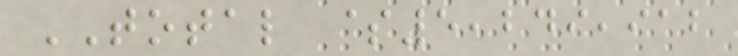TOTAL $5,249,912
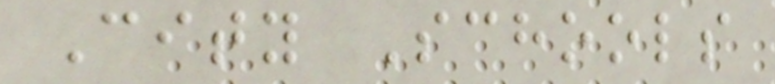City Schools
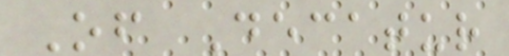Of Decatur
